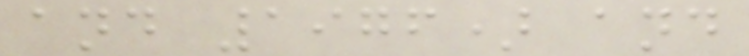and 1976) and
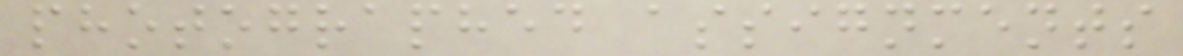photographed assignments
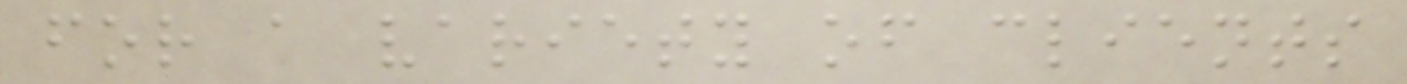for a variety of clients
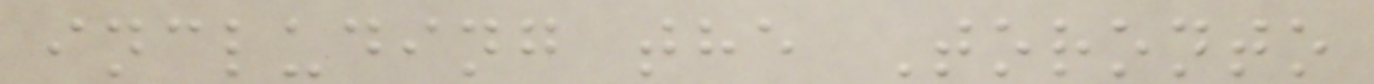including the Toronto
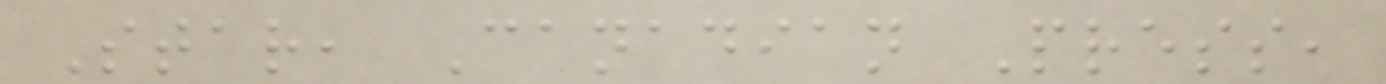Star, Canadian Press,
